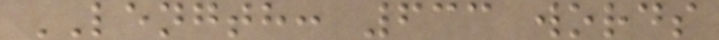LENGTH: 633 words
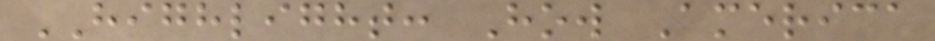HIGHLIGHT: How America
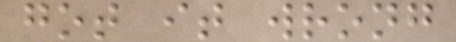got it wrong
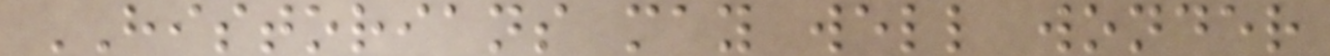HISTORIANS may well wonder
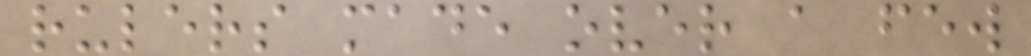rulers made over a few
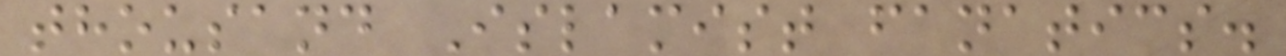thousand Islamist fanatics.
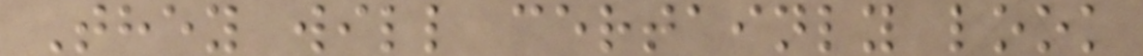They will certainly look
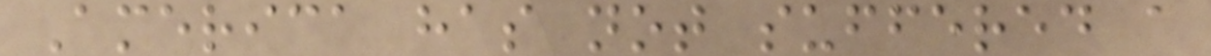America has not suffered a
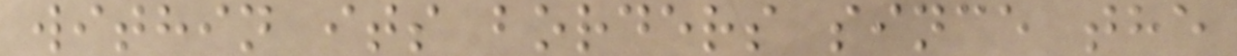within its borders since the
